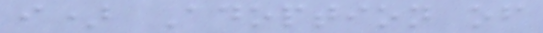i) Adoption of
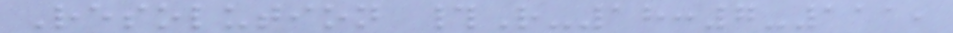Resolution #R-18:7-111,
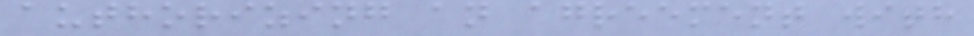authorizing an agreement with
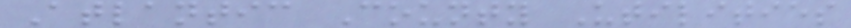Atlantic County Utilities
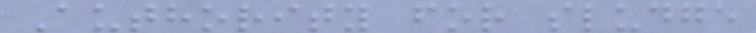Authority for sludge
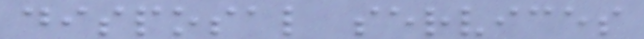disposal services
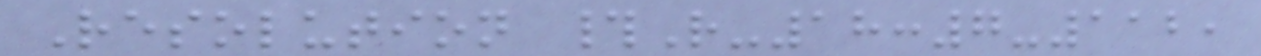Resolution #R-18:7-112,
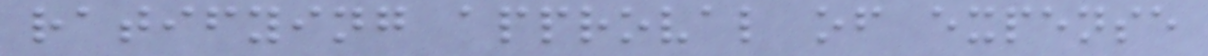ratifying approval of expense
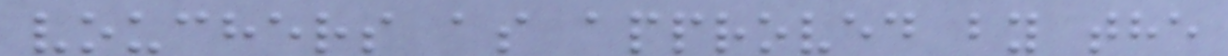vouchers as approved by the
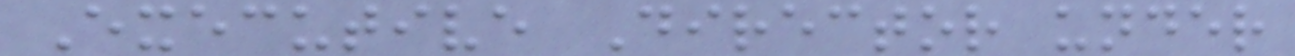Executive Director under
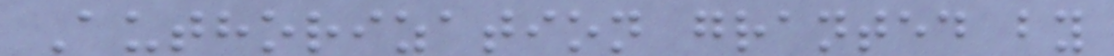Authorization granted by
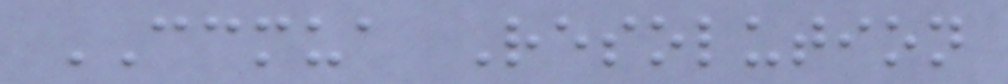CCMUA Resolution
